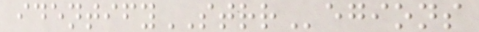identifySTRRegions
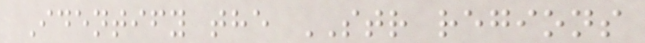Identify the STR regions
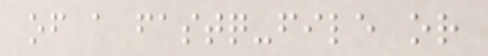of a fastq-file or
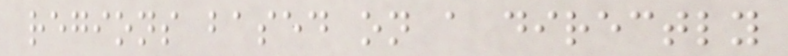regions based on a directly
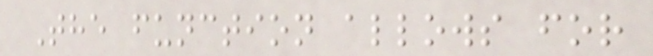The function allows for
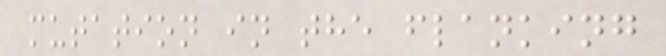mutation in the flanking
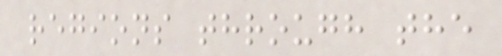regions through the
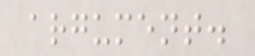argument.
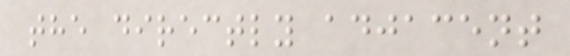the directly adjacent
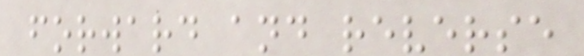forward and reverse
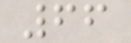66
